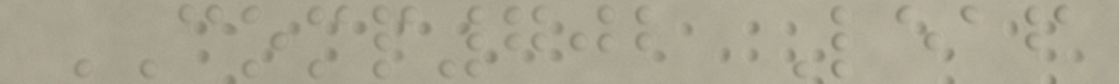COMP702 Leaf
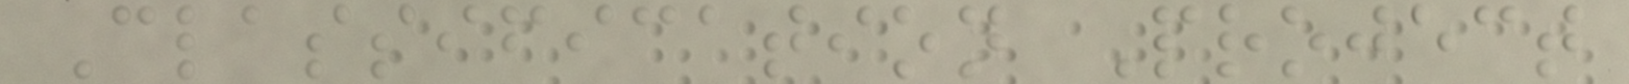Classification Project
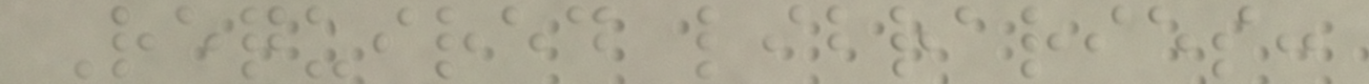Required libraries:
